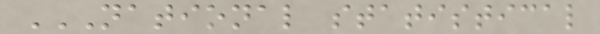NATIONAL STATISTICAL
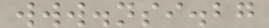www.nsi.bg
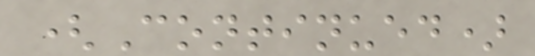(Continued)
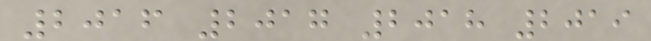2016 2017 2018 2019
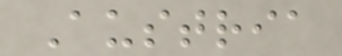Austria
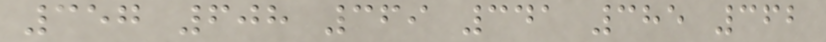357 608 369 341 385 362
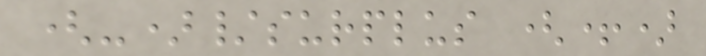(-)/surplus (+)
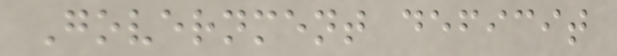Government deficit
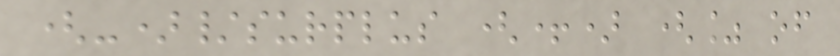(-)/surplus (+) (% of
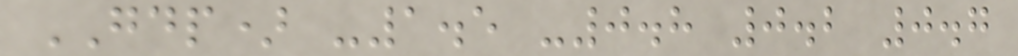GDP) -1.5 -0.8 0.2 0.7
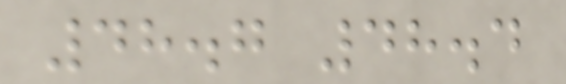48.7 48.4
